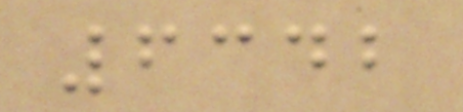6342
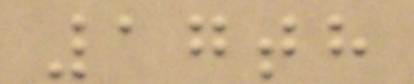17th
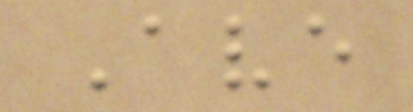Ave
